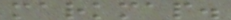markmap.
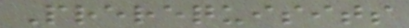Prerequisits
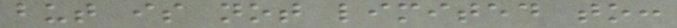but is not limited to:
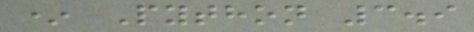* Python 3.9
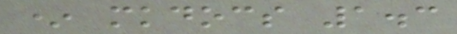* mkdocs 1.3
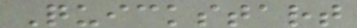Quickstart
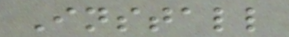Install
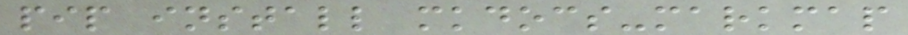pip install mkdocs-markmap
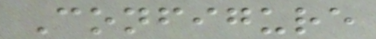Configure
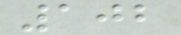102
